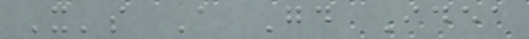It's A Good Idea
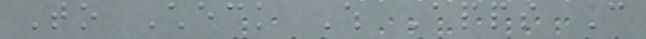To Check Which Apps Can
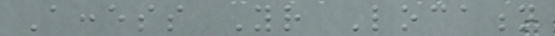Access Your Location
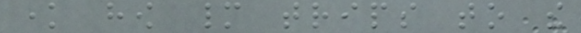know how many trips to the
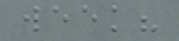week?
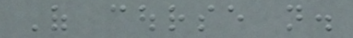Of course not.
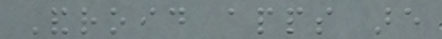Android apps are
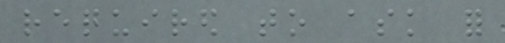required to ask for
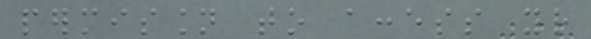permission to access your
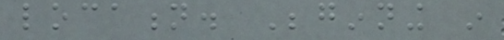location. Beginning in
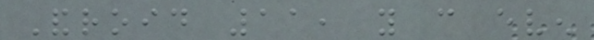Android 11, you can even
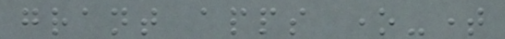grant apps one-time
